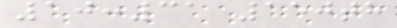10:31 150th
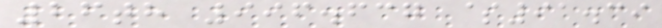26th 996.637 $91.39
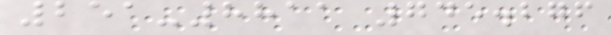251-8811 745.276
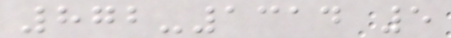872-1314 5
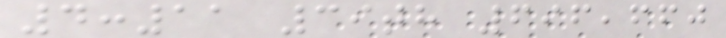4:11 39th 696,660
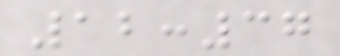12:37
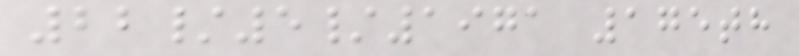22/5/1971 175th
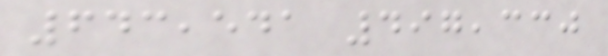643,541 497,330
